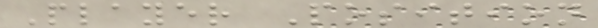Player Position
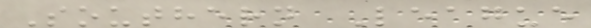Southern League
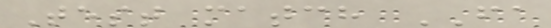Test match FA
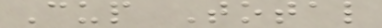Cup Total
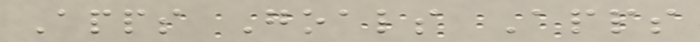Apps Goals Apps
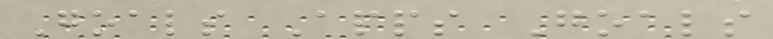Goals Apps Goals
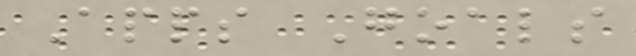Apps Goals
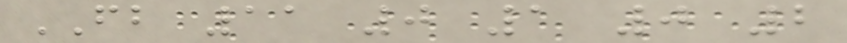FB 11 0 1 0 2
